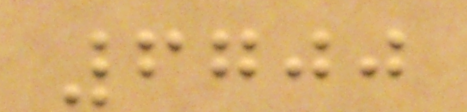6700
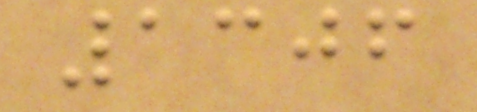1306
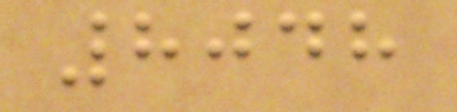8048
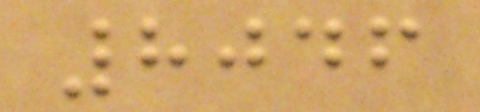8046
